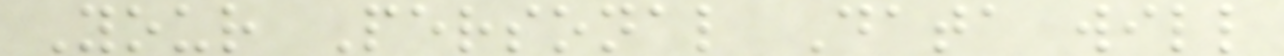Your Personal Data will
